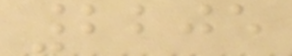2205
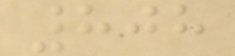808
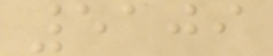5109
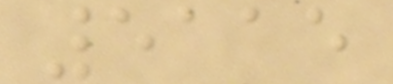5115
